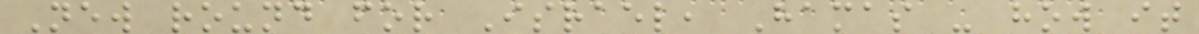New round for Israel, Hamas - how it
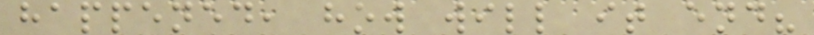happened, how will it end?
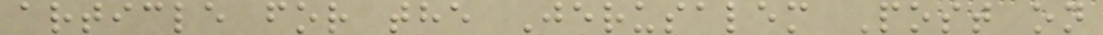article for the Jerusalem Post on
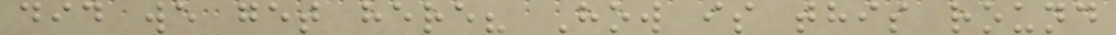did we get here? How is this round
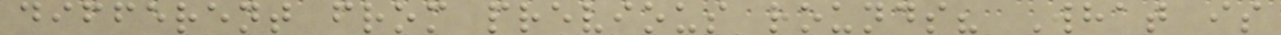different from previous rounds? What is
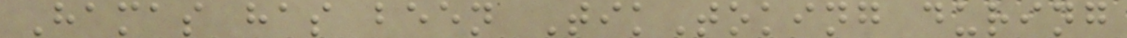Hamas has been TikToking during
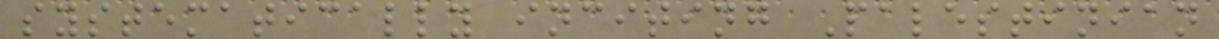systematically inciting Palestinian
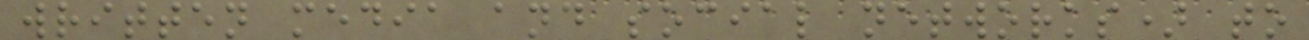written media and social networks) to
